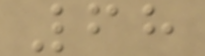68
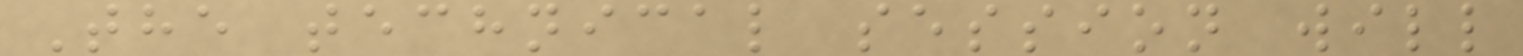The technical session will
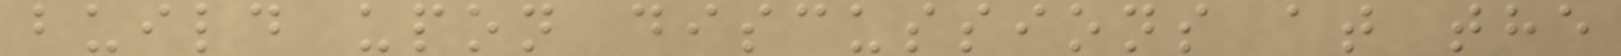build upon discussions at the
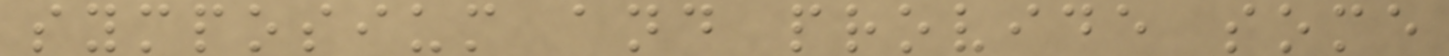symposium and provide some
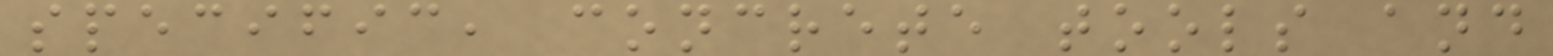specific, concrete tools and
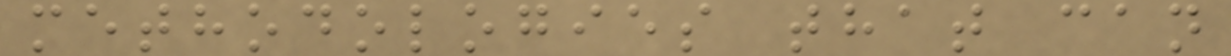methodologies that can
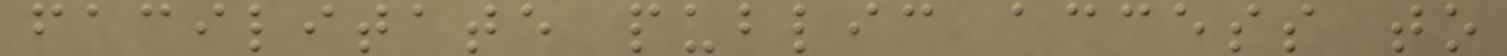facilitate public access to
